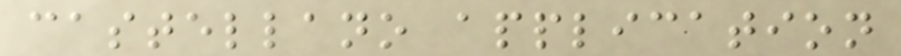castellano application
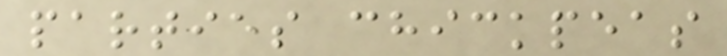parties chickpeas
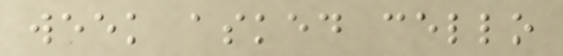week asked cello
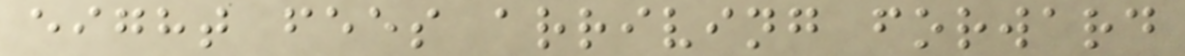eight fees arriving forward
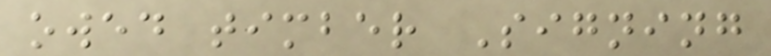owed timber Signing
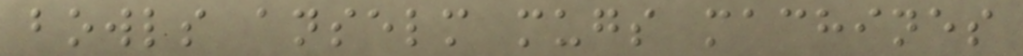bowls anselm mugs machines
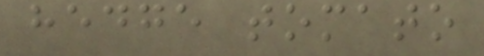hedge tomato
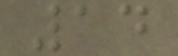14
